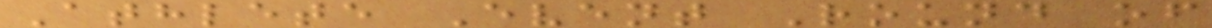Athlete Event Round of
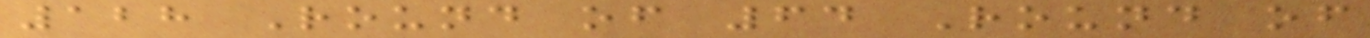128 Round of 64 Round of
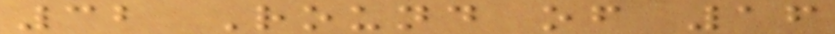32 Round of 16
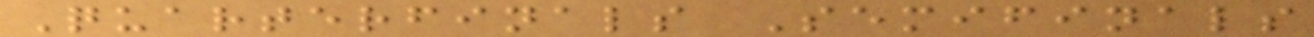Quarterfinals Semifinals
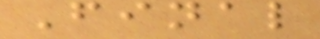Final
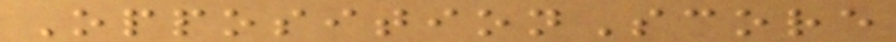OppositionScore
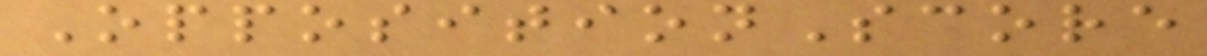OppositionScore
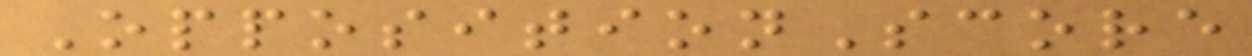OppositionScore
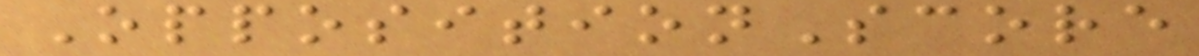OppositionScore
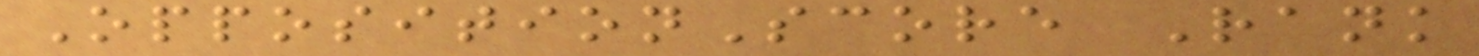OppositionScore Rank
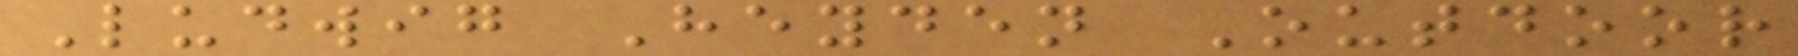Ludwig Heyden Outdoor
